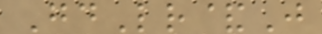GdLr&J
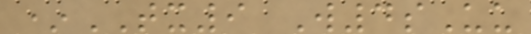*TX9 W4sUu
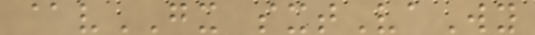@vGX sxtVaWy
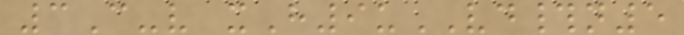3C-v xH9uVD#n5
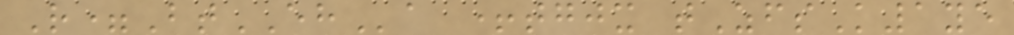R=BtEHa +tgjx tZfsK1ye
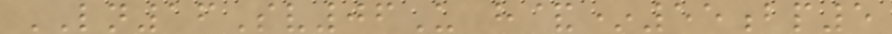LN16Sv06U h&*55bp5
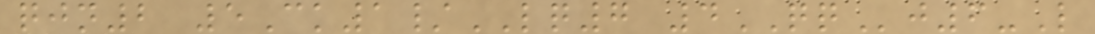qjn2 5Ck1/LQ7 4QQj6-L
